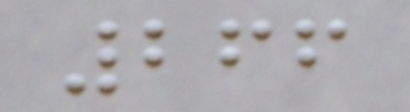266
